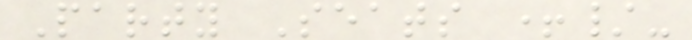Party Seats +/-
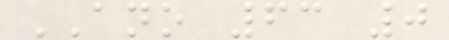ANO 63 0
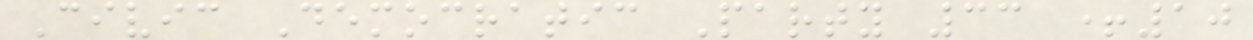Civic Democratic Party 33 +10
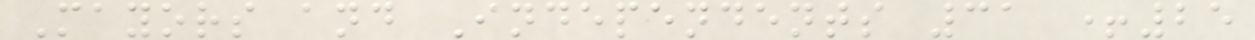Mayors and Independents 31 +25
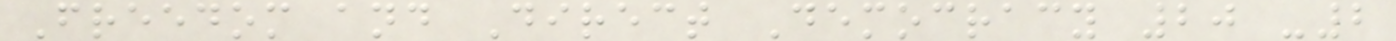Freedom and Direct Democracy 20 -2
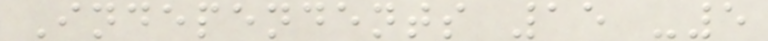Independents 15 -5
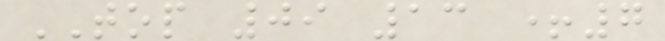TOP 09 13 +7
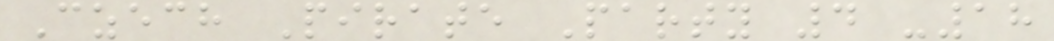Czech Pirate Party 4 -18
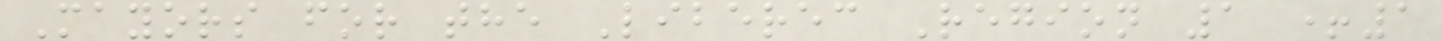Mayors for the Liberec Region 1 +1
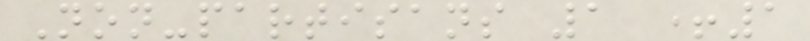Non-partisans 1 +1
